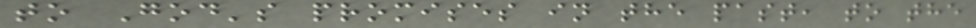to God's promises in the past, to the
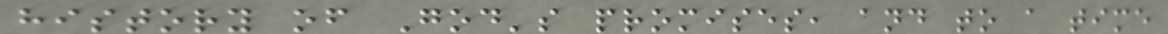history of God's promises, and to a time
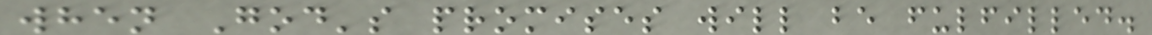when God's promises will be fulfilled.
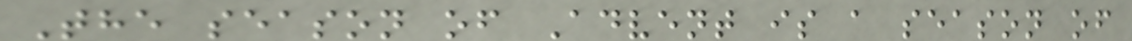The season of Advent is a season of
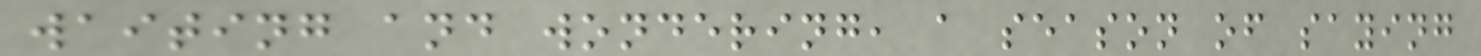waiting and wondering, a season of saying
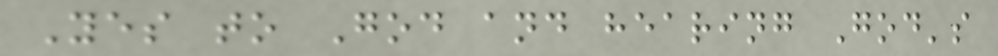Yes to God and hearing God's
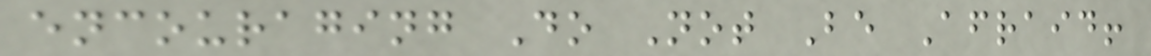encouraging Do Not Be Afraid!
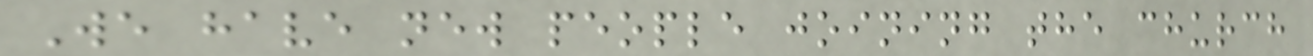We have new people joining the church
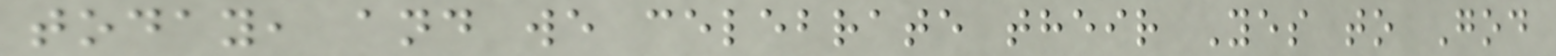today, and we celebrate their Yes to God
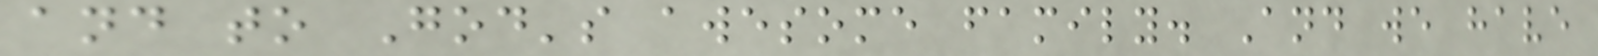and to God's awesome family. And we have
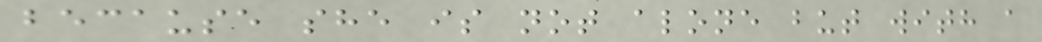because she is not alone but with a
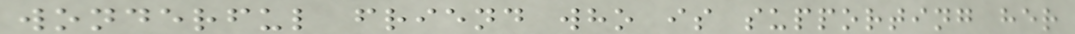wonderful friend who is supporting her
